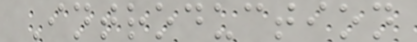Introduction
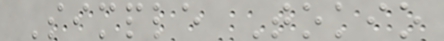Simple Tokio
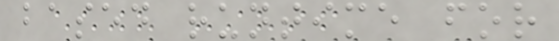based runtime for
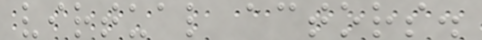virtual actors.
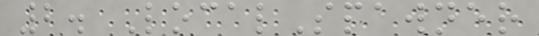2. LocalSpawner
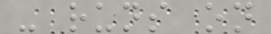- runs on
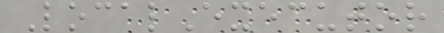LocalExecutor
